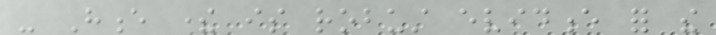- Hence there is robust evidence for the
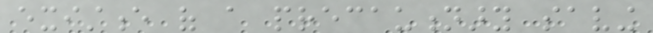existence of a precautionary saving
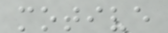motive
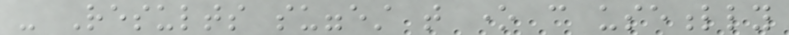- Results suggest that one can usefully
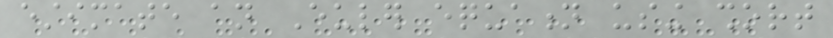estimate an Euler equation using short
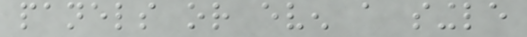panels or even a single
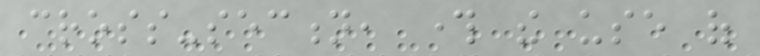cross-section, through the use of
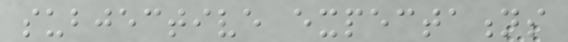subjective expectations
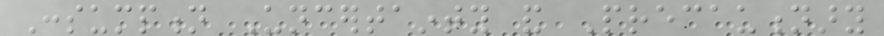Consumption Uncertainty and Precautionary
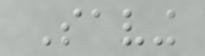Saving
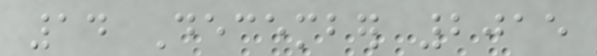14 December 2015
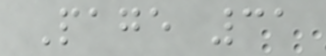Page 31
